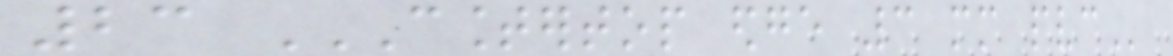23 COUNTERTOP EDGE 3 MM PVC
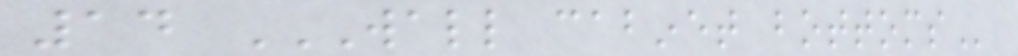14 WALL CABINET BOTTOMS
